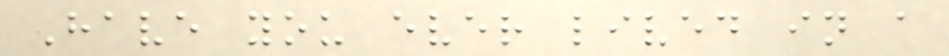Have you ever lived in a
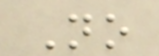No
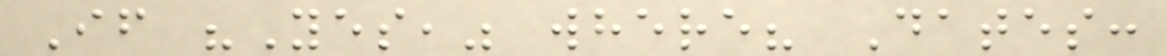If "Yes," where? Dates:
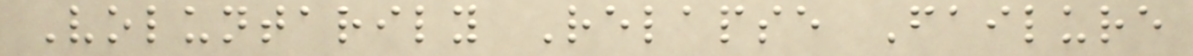Voluntarily Relapse Failure
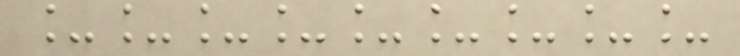_________
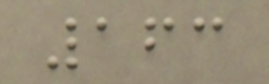163
